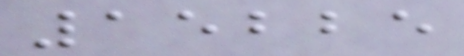15225
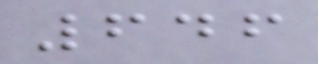646
